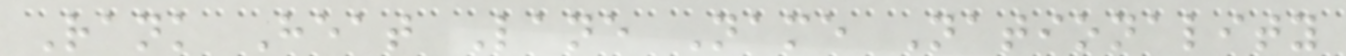Rank Heat Lane Name Nationality
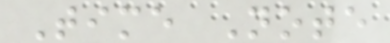Time Note
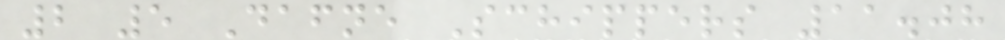2 5 Dafne Schippers 11.08
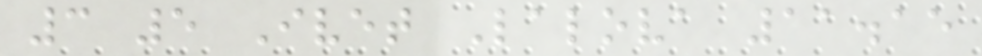3 5 Ivet Lalova 11.15
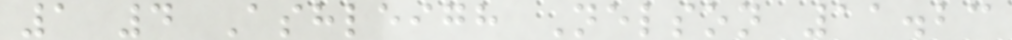1 4 Ashleigh Nelson 11.23
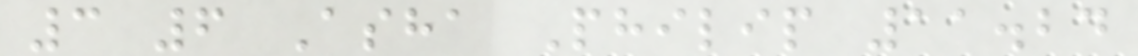3 6 Asha Philip 11.24
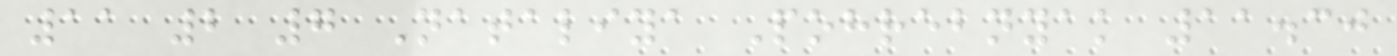11 2 7 Nataliya Pohrebnyak 11.30
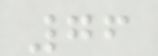76
